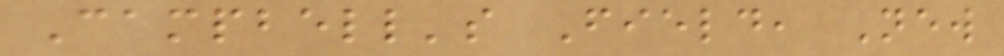Campbell's Field, New
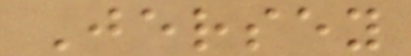Jersey
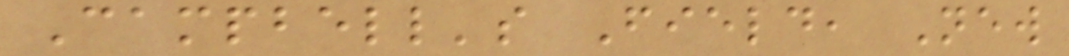Campbell's Field, New
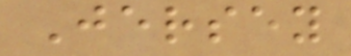Jersey
